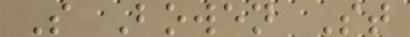S Bowen St
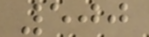500
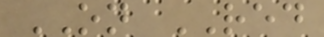ON RED
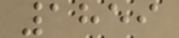1859
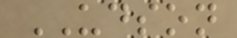UDSON
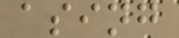asing
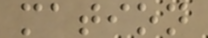mation
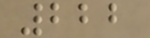222
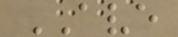AVE
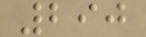290
